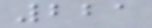221
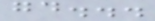good...
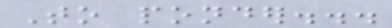To ponder...
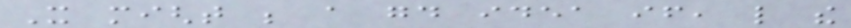It might be a good idea if, like the
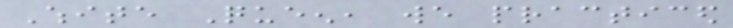White Queen, we practiced
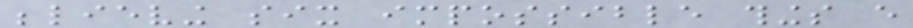believing six impossible things every
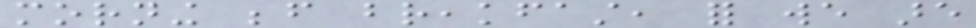morning before breakfast, for we are
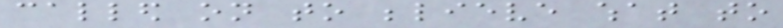called on to believe what to
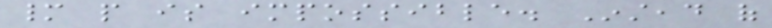many people is impossible. Instead of
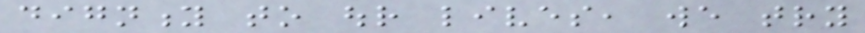dignity to our lives, we try
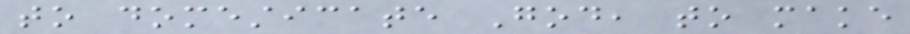to domesticate God, to make
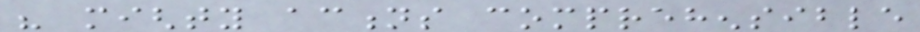his mighty actions comprehensible
